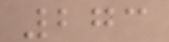273
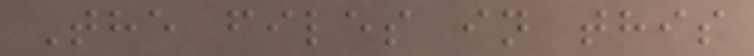The files in this
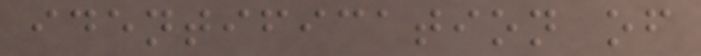identification of
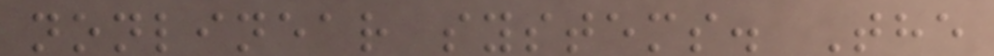nonlinear systems. The
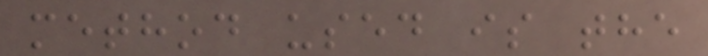method used is the
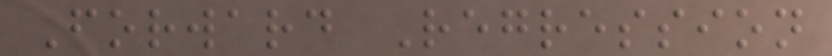Forward Regression
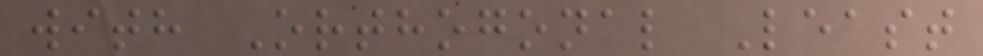with Orthogonal Least
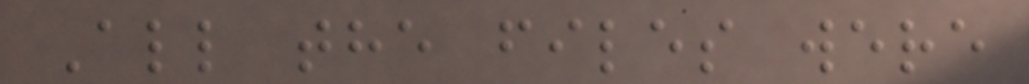All the files were
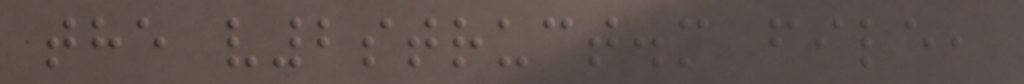the v2struct.m file,
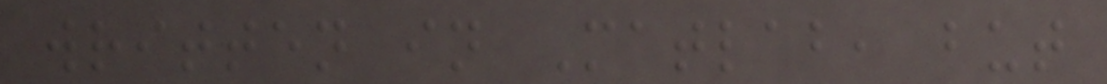written in Matlab, but
